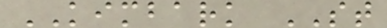KIMBARK ST
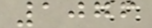1076
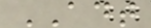ADT
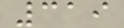319
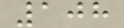108
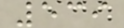539
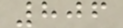806
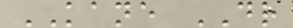KANE DR
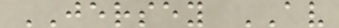JERSEY AV
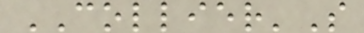COLLIER'S
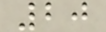20
